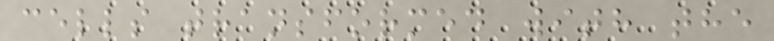cells transformed with the
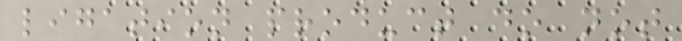ligation product do not
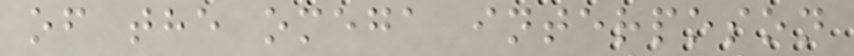of the omega interposon
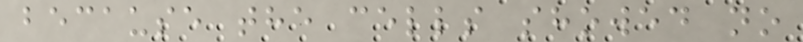because the cells showed no
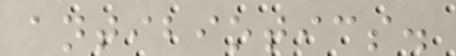antibiotics.
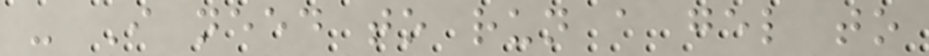- I need to run a gel to
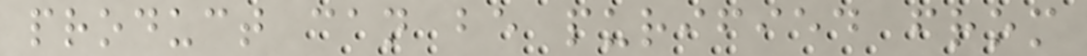product can be purified from
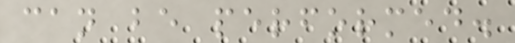can be performed.
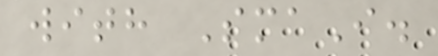with SmaI.
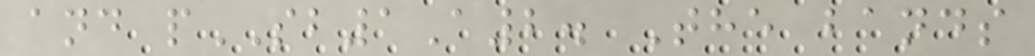and pSB1A2. The bands
